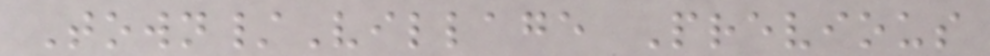Town/Village Previous
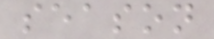season
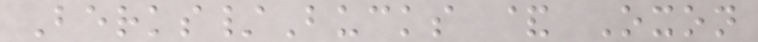Berks/Bucks & Oxon
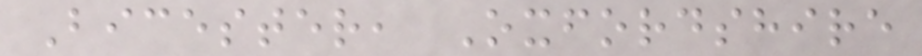Bicester, Oxfordshire
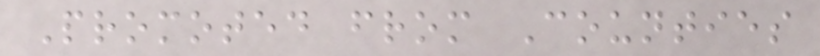Promoted from Counties
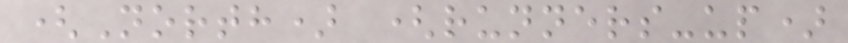(North) (runners-up)
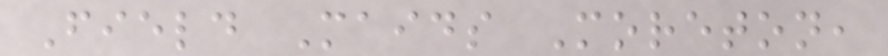Field Maids Moreton,
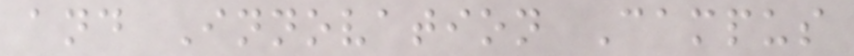and Innovation Campus
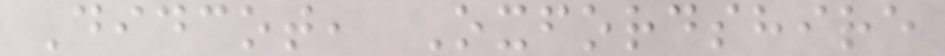Didcot, Oxfordshire
